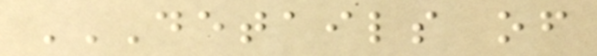DETAILS OF
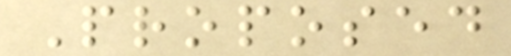Proposed
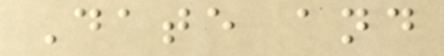Date and
